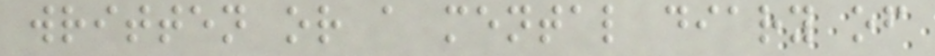written or a mental diary of
